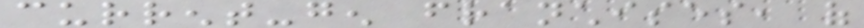current-gen franchises, of
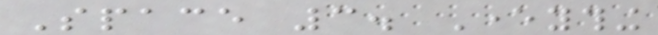Space 3. Everything
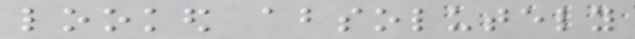looked absolutely
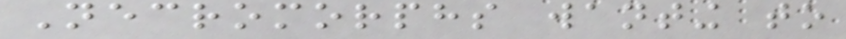Necromorphs wanting to
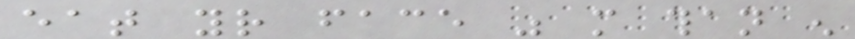eat your face was more than enough
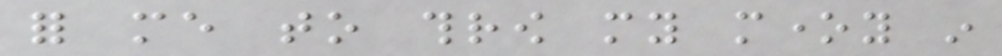for me to throw my money in
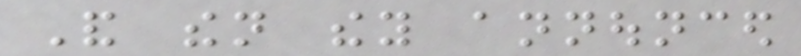And then they announced
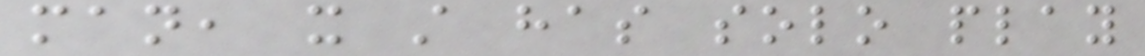man, it still has solo play
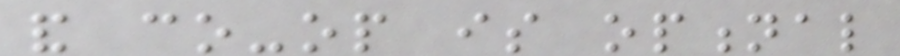and co-op is optional
